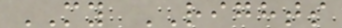MY RIGHTS
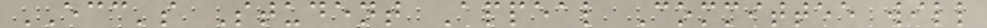ECC's Student Appeal Committee will
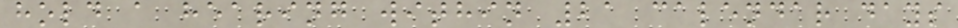hold a hearing within 21 calendar days
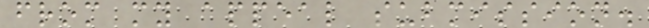from my appeal submission.
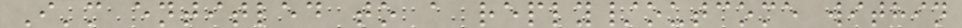I'm entitled to a reply/outcome within
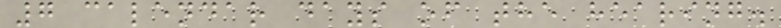7 calendar days of the hearing.
